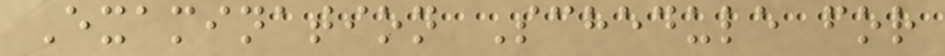Examination Schedule for
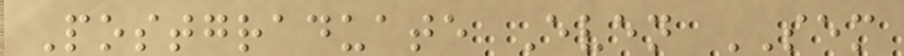Postgraduate Even SEM
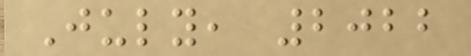July, 2022
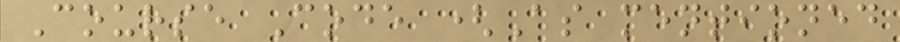Course Code (As mentioned
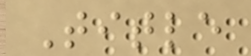Title
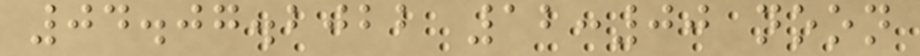04.07.2022 12:00 noon
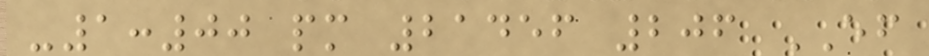-1:00 pm 21456 206 EF
